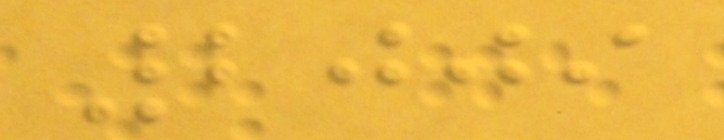2009
